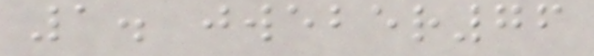1. jweber76
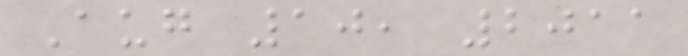Aug 10, 2011
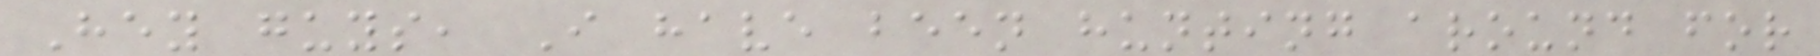Hey guys, I have been hunting around for
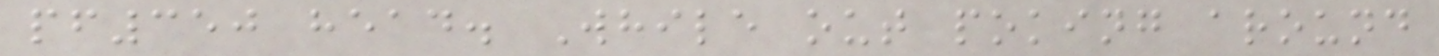pf350 head. While out poking around
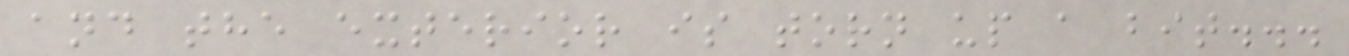and the exterior is torn up a bit...
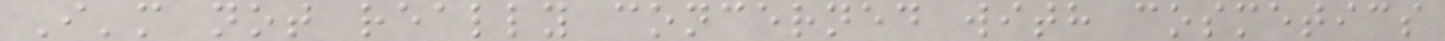I'm not really concerned with cosmetics
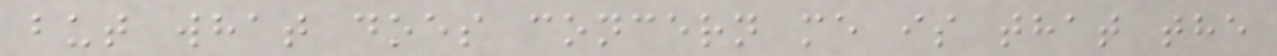but what does concern me is that the
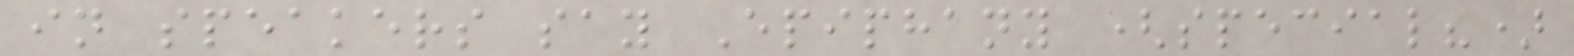in speakers say Epiphany (special?)
